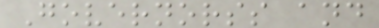Governorss and
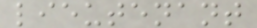lieutenant
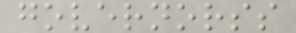governorss
